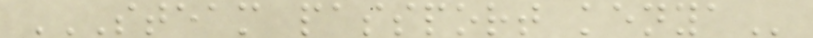STEAM PASSPORT KENYA
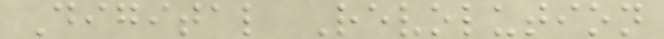Digital Revolution
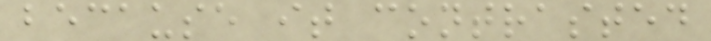because it contrasted
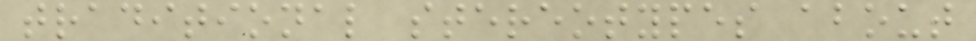traditional stereotypes about
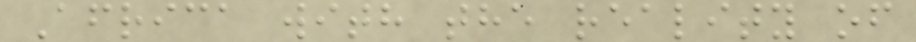Africa with the reality of
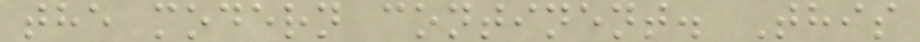the modern continent. This
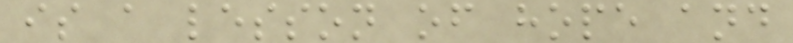is a lesson of hope and
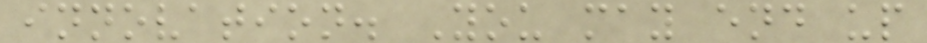innovation. You may end up
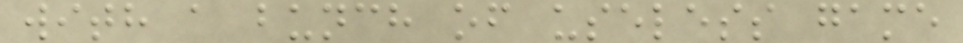with a bunch of useless game
